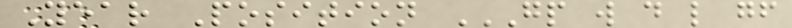Year Position GP W D L GF
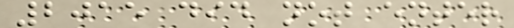2015 did not enter
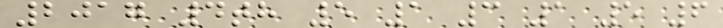2017 4th 5 1 3 1 5 6
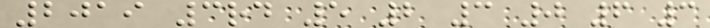2019 3rd 5 2 3 0 6 3
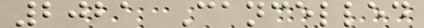2021 Cancelled
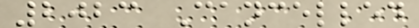2023 Cancelled
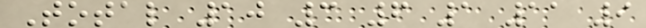Total 10 3 6 1 11 9
